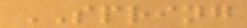SPRING
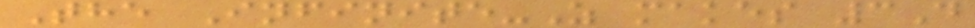The Infinite-Z makes 3D
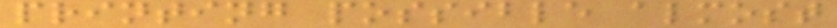printing possible almost
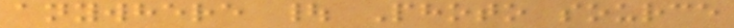anywhere | Photo source
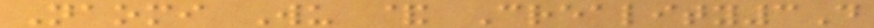Naomi Wu & Creality3D
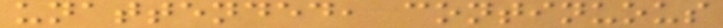unattended, continuous
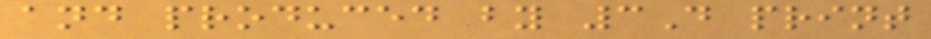and produced by 3D print
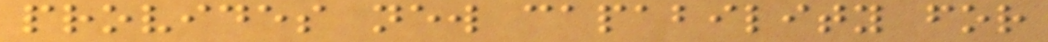provides new capability for
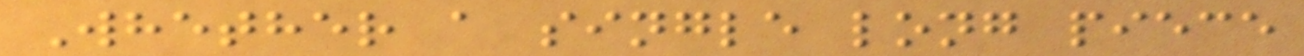Whether a single long piece
